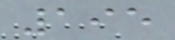195
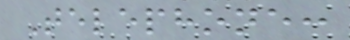Telephone:
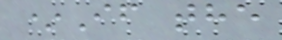*If the
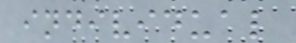individual
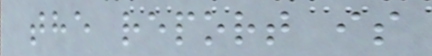the report is
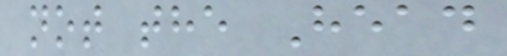not the Head
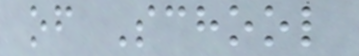of School
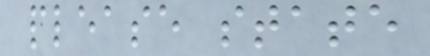please state
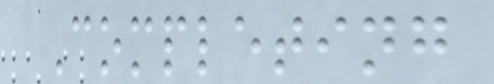Completing
